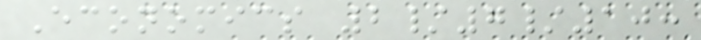Economics 2/7/10:
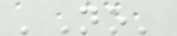'No'
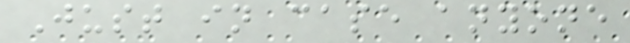Just in case anyone
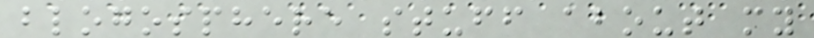blogosphere stuff about my
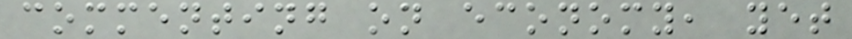commenting on economy, yet
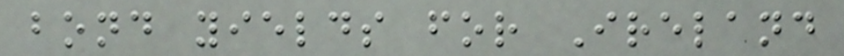bond yields for Ireland
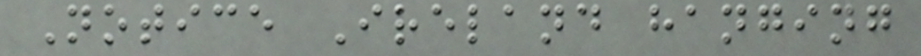Notice Ireland hanging
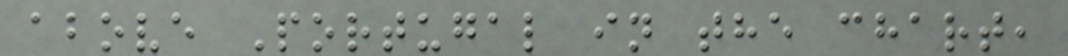above Portugal in the chart,
